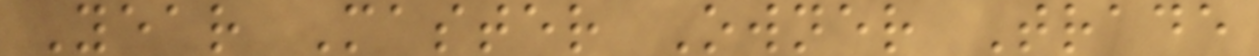Year Master Owner Trade
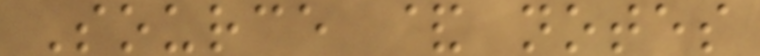Source & notes
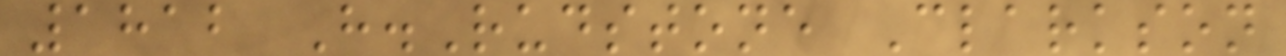1812 H.Rudstone Clarkson
